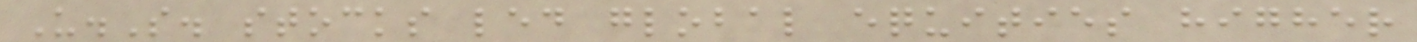U.S. stocks led global equities higher
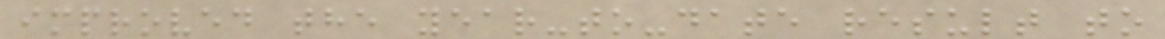improved the year-to-date result to
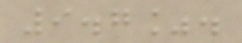9.7%.
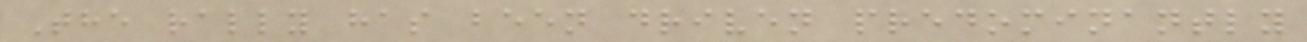The rally has been driven predominantly
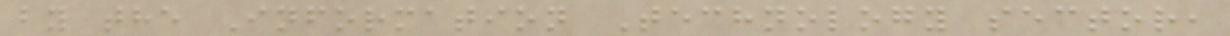by the Information Technology sector,
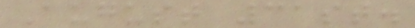August 31st.
